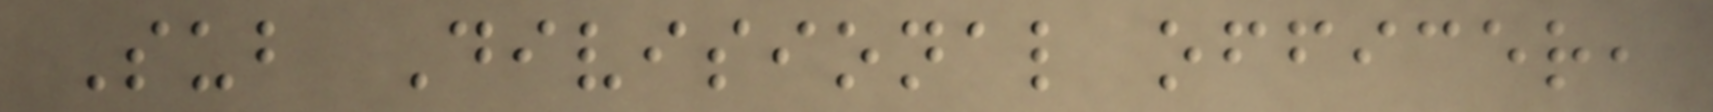Sub Divisional officer,
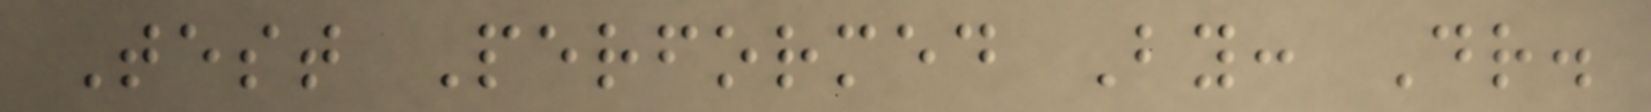Test Performed By: Dr.
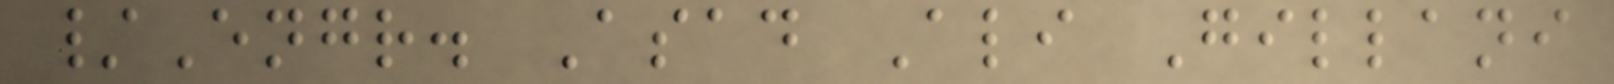/Engr. Asad Ali Gillani
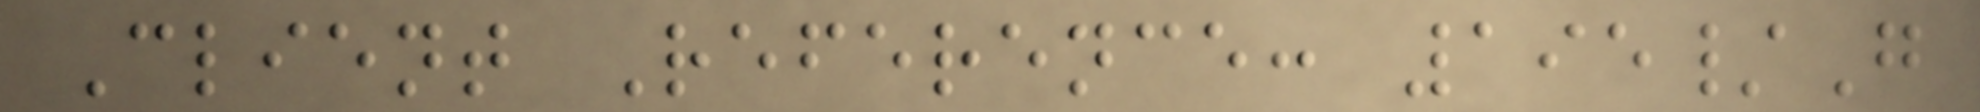Client Reference: 195/G
